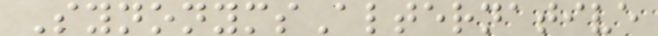SynonymsAlternative
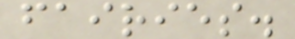fairies.
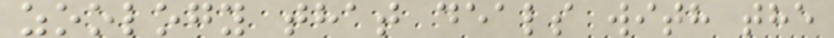zoology that deals with the
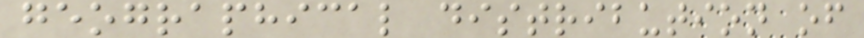geographical distribution of
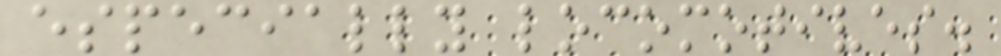especially locomotives.
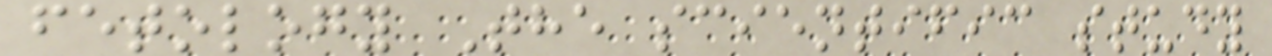fetology The scientific study
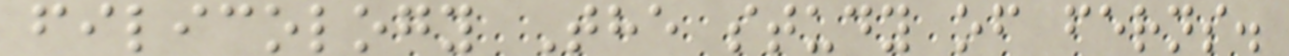filicology The study of ferns.
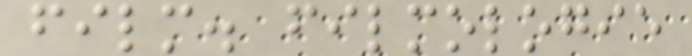film. filmologie
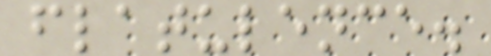flatulence.
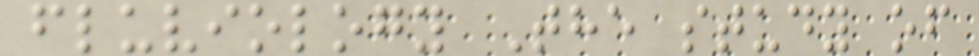fluviology The study of
